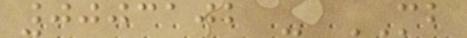0003102 - MB
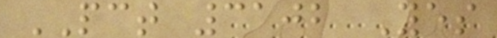PCT 3102 Yes
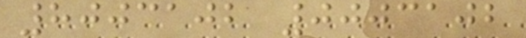8003102 0003102
